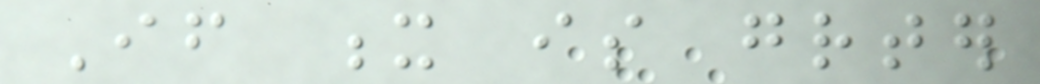If x is greater
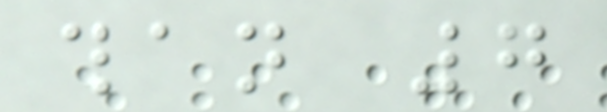than 7
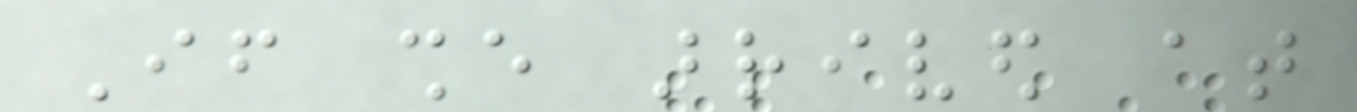If she arrived at
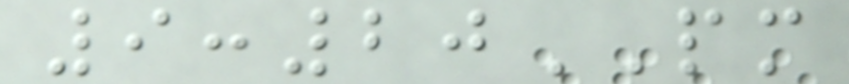9:20PM
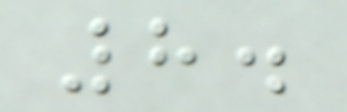8.
